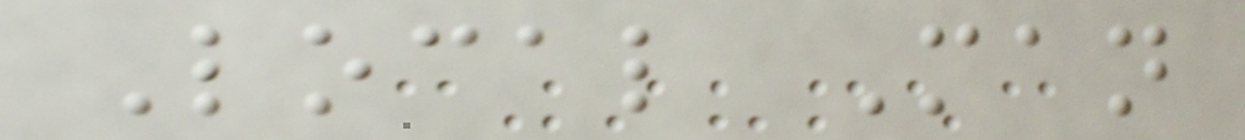Local Man
